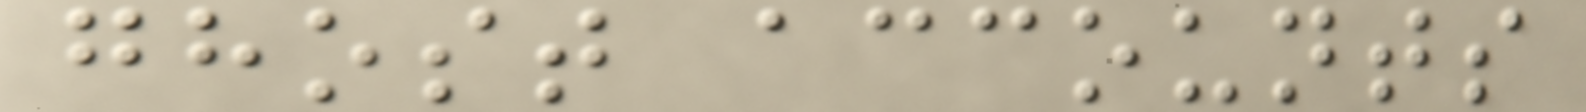ghost accounts
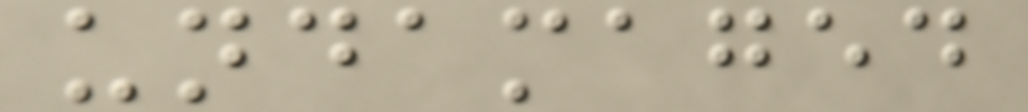undamaged
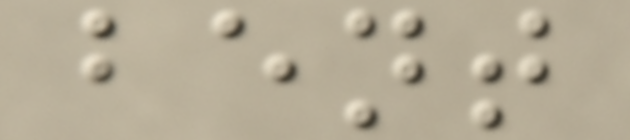bent
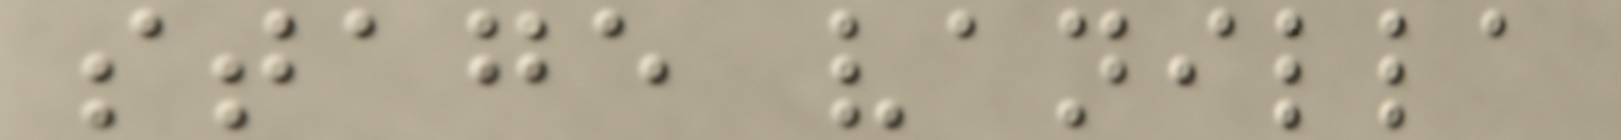stage vanilla
